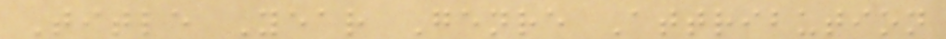Title Year Genre Attribution
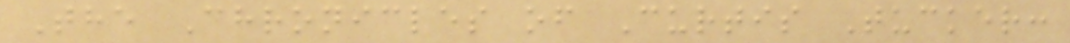The Chronicles of Curtis Tucker:
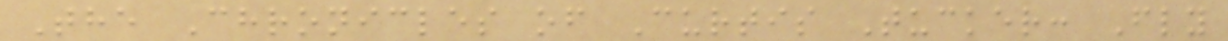The Chronicles of Curtis Tucker: Fly
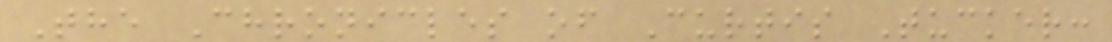The Chronicles of Curtis Tucker:
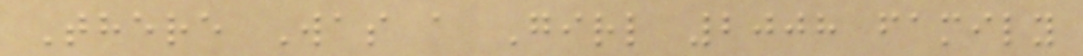There Was a Girl 2008 family
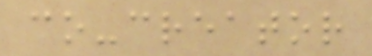co-creator
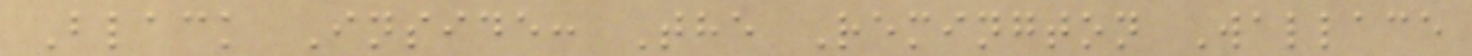Black Inside: The Remington Wallace
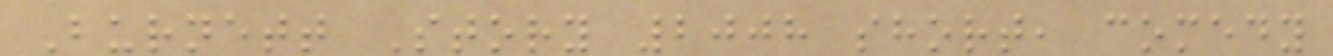Burnett Story 2008 short, comedy
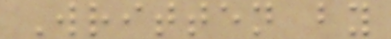Written by
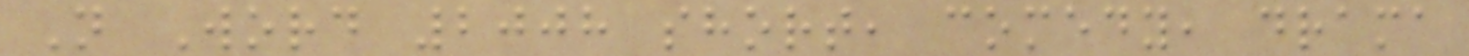N Word 2008 short, comedy, drama
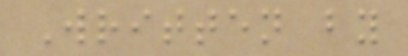Written by
